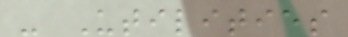- Utilities
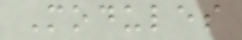Modules
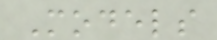Models
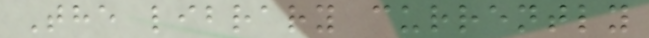The library currently
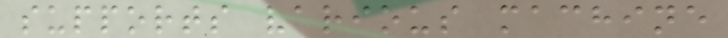supports various machine
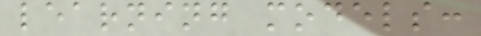learning models:
